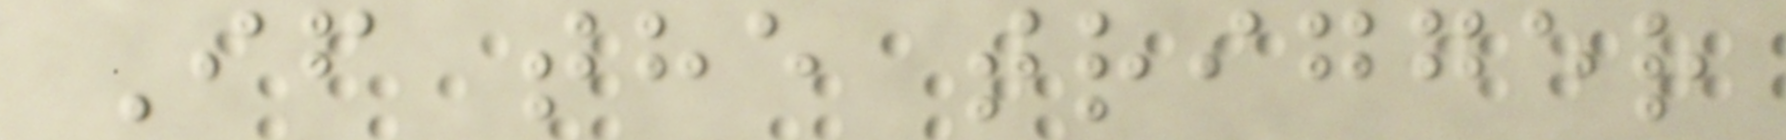If the trigger
